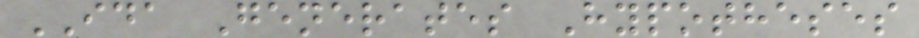IDA Generates Hypotheses
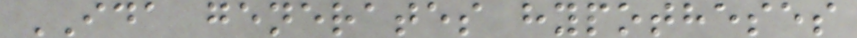IDA generates hypotheses
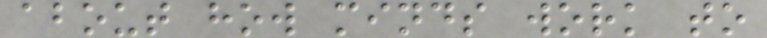about how minds work to
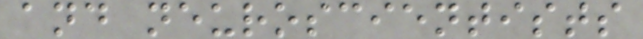and neuroscientists
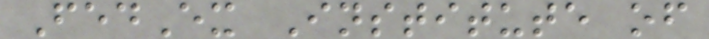FedEx Institute of
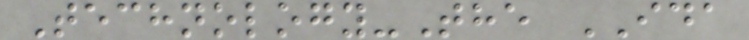Technology-The IDA
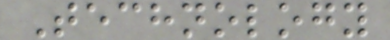Technology
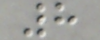8
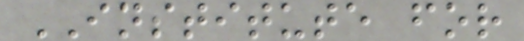INSTITUTE for
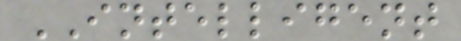INTELLIGENT
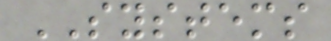SYSTEMS
